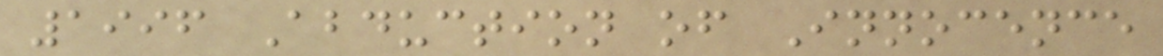1996 Abduction of Innocence
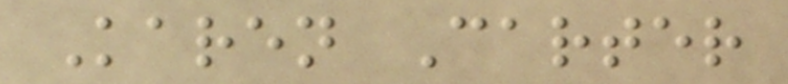Karen Carter
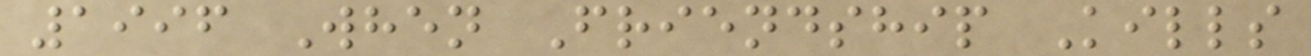1996 When Friendship Kills
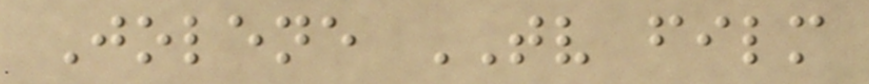Jolene TV film
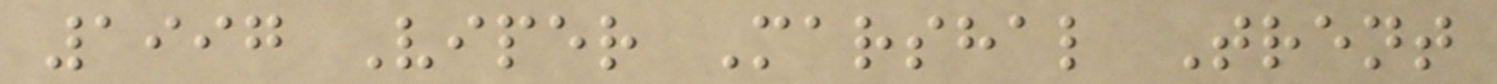1997 Viper Marshal Trent
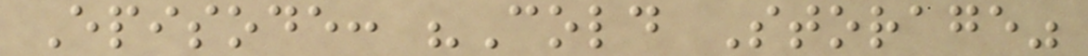Episode: "Cold Storage"
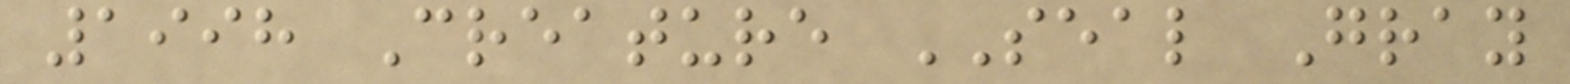1998 Creature SEAL Gray
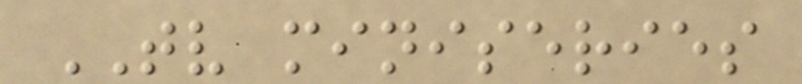TV miniseries
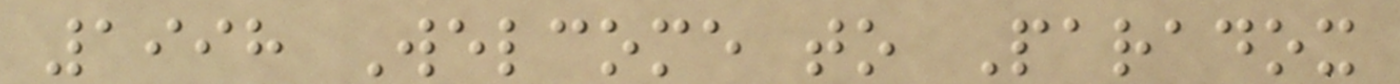1998 Welcome to Paradox
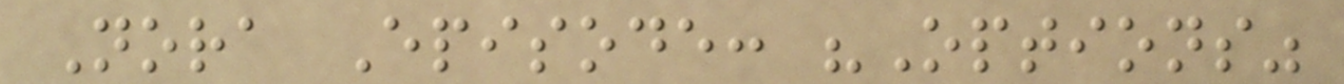Nora Episode: "Options"
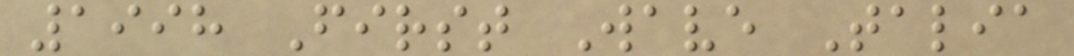1998 First Wave Talia
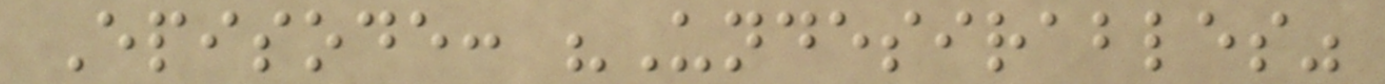Episode: "Undesirables"
